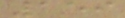159
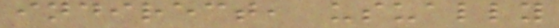indirect, usually
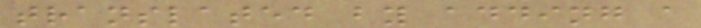translated by adding a
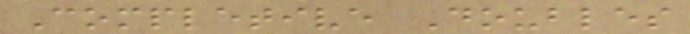Completive Doubles
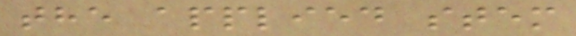the applied stem
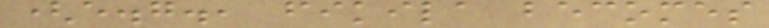(e.g., fikila becomes
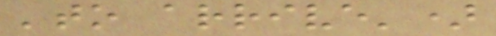'to arrive')
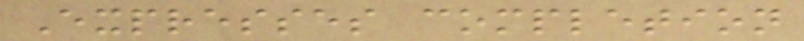Expresses completion
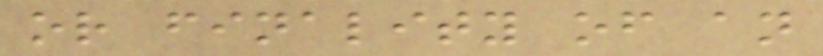or finality of an
